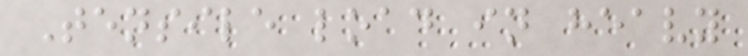Tensile load in heavy
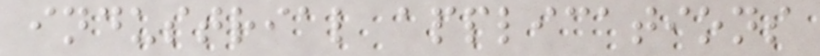industrial applications
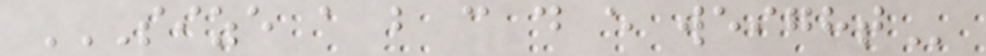SIZE A B C D E WEIGHT
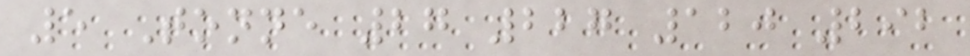5 Tonne 27 227 120 292
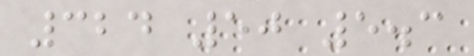324 50 5.3
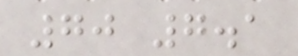70 7.1
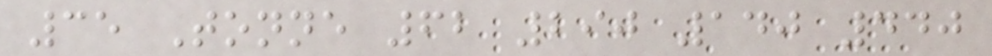35 Tonne 62 290 140 440
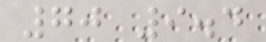70 9.4
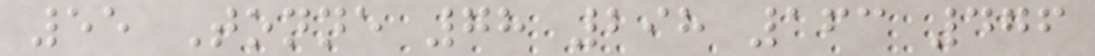55 Tonne 78 298 163 476
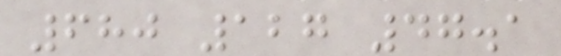680 127 47.1
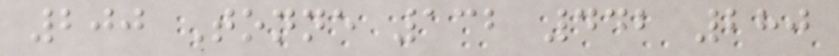200 Tonne 132 442 280
